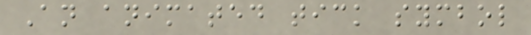An animated tick symbol
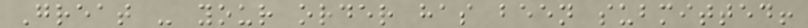Great - your order has been submitted!
